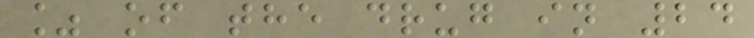% of the drug in 24
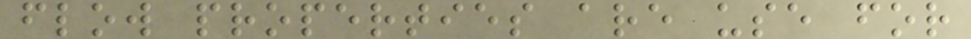flow properties are use for
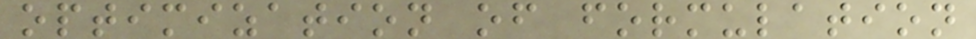optimization of formulation
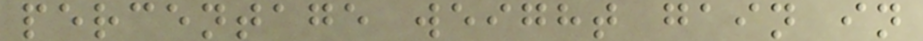percentage weight gain in
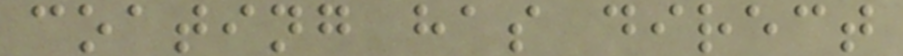coating has direct
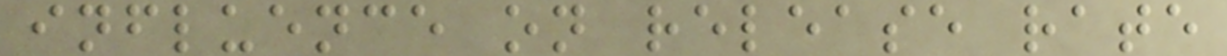influence on release rate
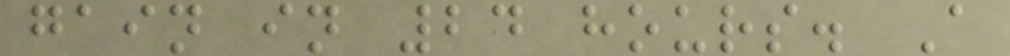gain in 24 hours. A
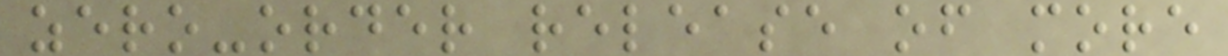zero-order release of more
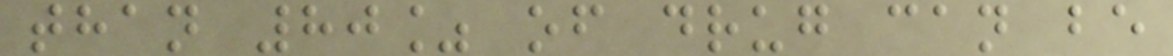than 80% of drug can be
